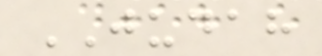JUDAH
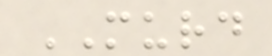MURD
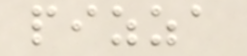pizza
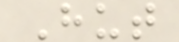Hut
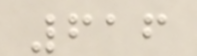616
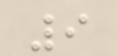9
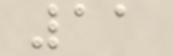11
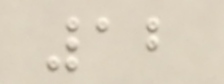12
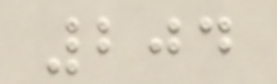204
